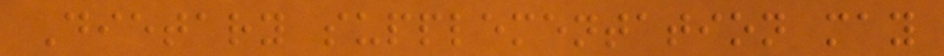Dietary supplementation may
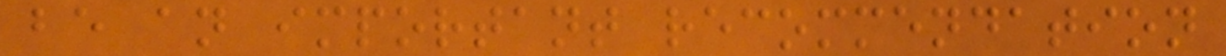be an important recommendation
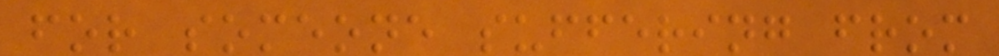for someone suffering from
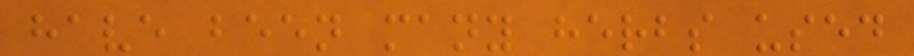have been many herbs used
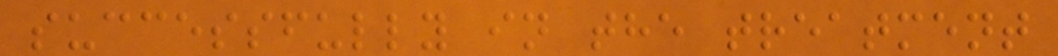successfully in the treatment
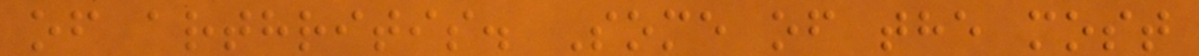of arthritis. Some of the most
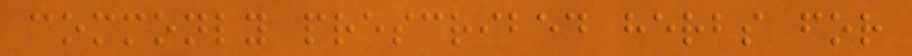commonly prescribed herbs for
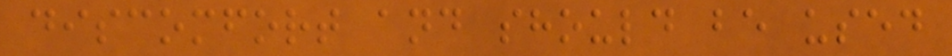discomfort and should be used
